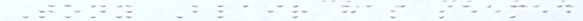Tony Blair has seemed
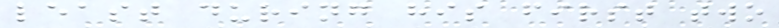least during his first two
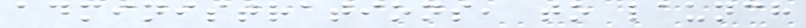administrations, to launch
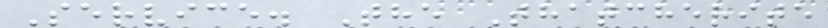Service. The Thatcherite
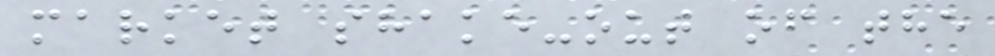market shake-out of the
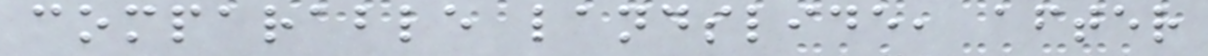comparable landslide, after
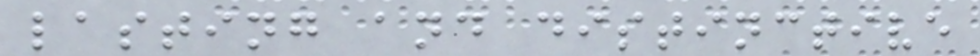lasting and distinctive
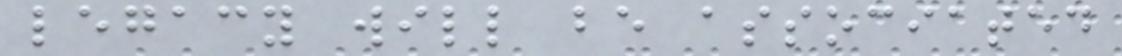legacy will be associated
